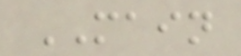MAIN
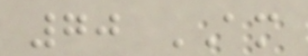70 AM
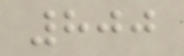800
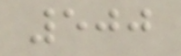500
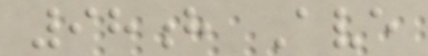98h Ave
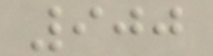900
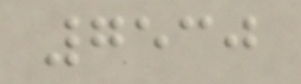7530
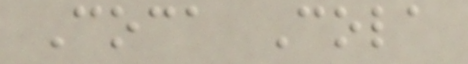Coca Cola
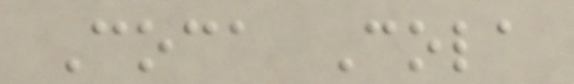Coca Cola
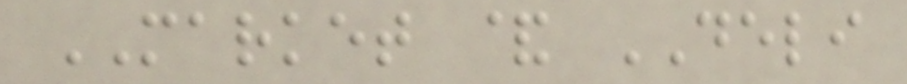MARKET & DELI
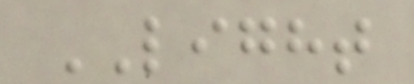LIGHT
